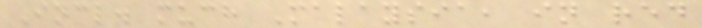Incl. much Malaysia, in red
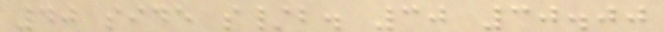40 side s/b. 30 30.00
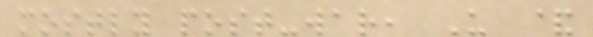mostly post-war, U &
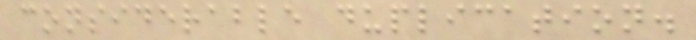considerable duplication.
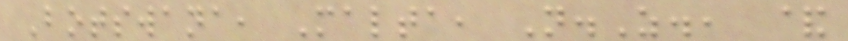Botswana, Malta, N.Z., &
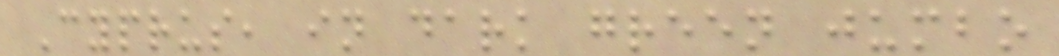Cyprus, in dark green jumbo
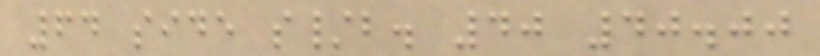64 side s/b. 40 40.00
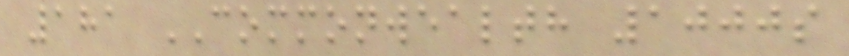181 COMMONWEALTH 1000s
